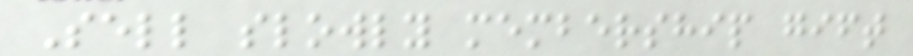Sell slowly membership gift
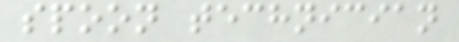spoon technician
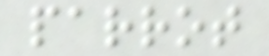parrot
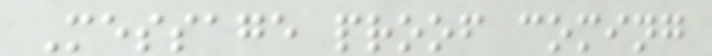Message proof coming
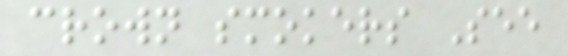crown smokers See
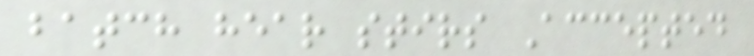batch hear stirs Accepted
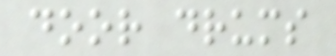door drums
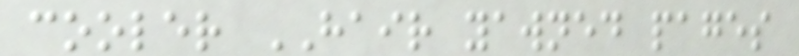cooler HAIR yawned pages
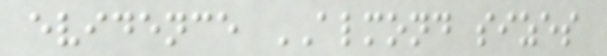evidence ALMOND sizes
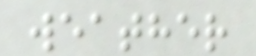weather
